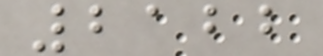2122
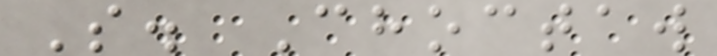S. Choctaw
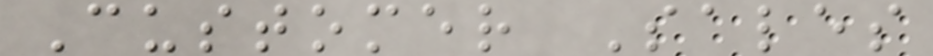Customer Sales
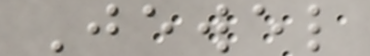Jewel
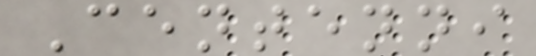Centenni
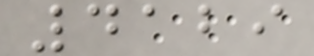4129
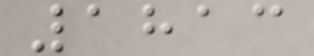1813
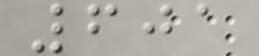601
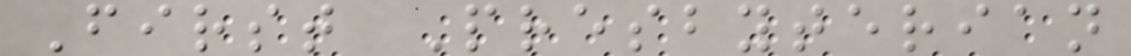First Presbyterian
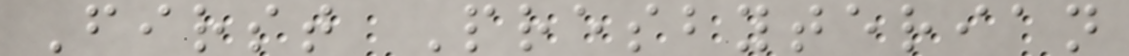First Presbyterian
